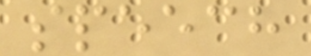speech
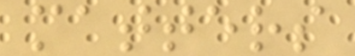matters
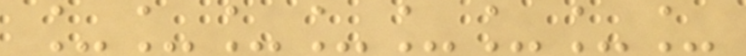________
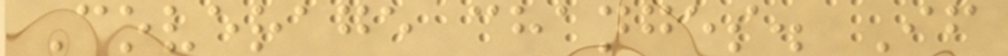Coverage changes. If
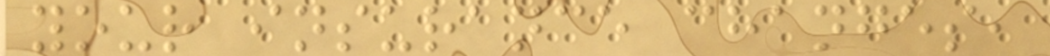your insurance changes,
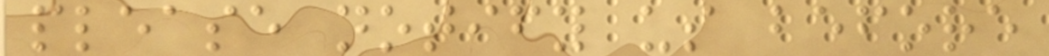please notify us before
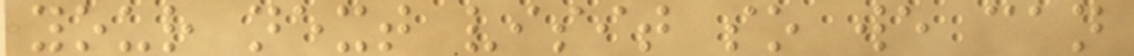your next visit so we can
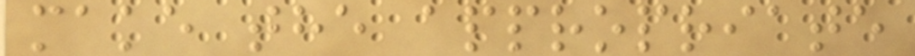make the appropriate
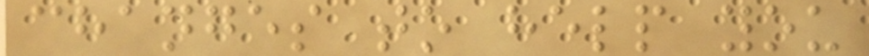changes to help you
